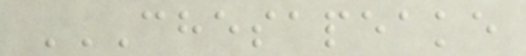CHESAPEAKE
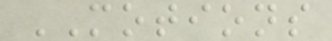MOTIONS
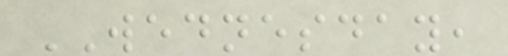WEDNESDAY,
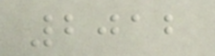2012
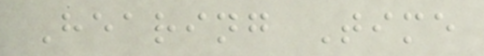Hearing Time
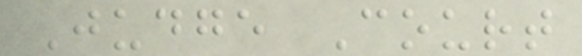Judge Court
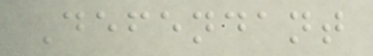Defendant
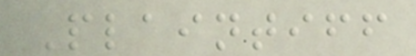Plaintiff
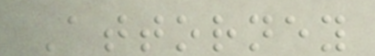Attorney
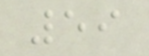59
